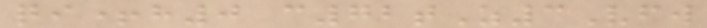qi+h0 c72tZ3Vfw
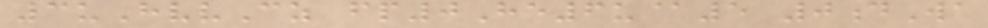3uHvvCz fp0He6u@5 0dWa
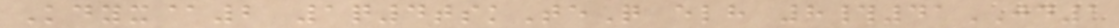Kdyx@2 1q4tskTeQ elh 8#41JD1
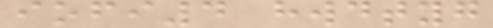iofi4 hwdtyg
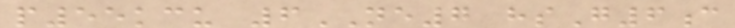p55kcu 6NE7 hsG6c
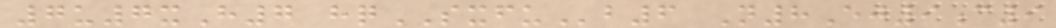7u7xH7 hqSXFUb6 N8Ej9c9
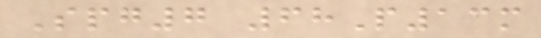Spg7 68P13m
